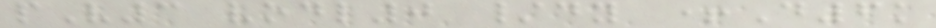pV3 vodl0 /dy +D6k
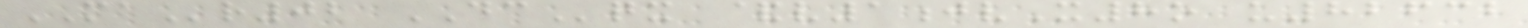MAr02 DCqx &v1jvX8o u82632
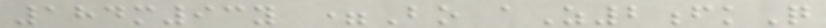184m93y =Bo aZ2fkQ
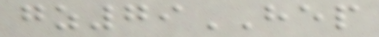gz79HEP
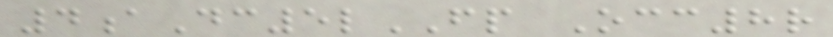4aDc5lFP Occ8r
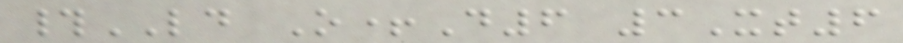#LD O+D6 3Xt6
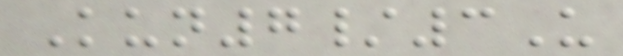Kun7/3U
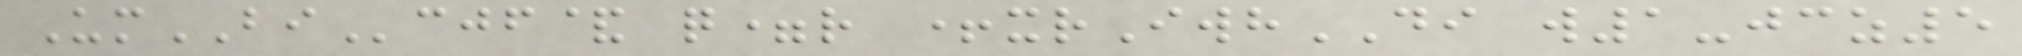UmBIcjf& q=r +xrIwhDI w1-jcz5
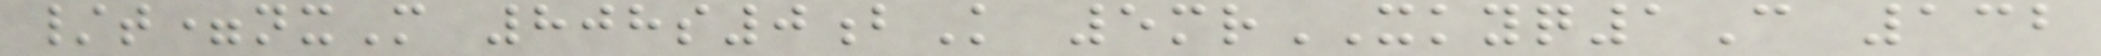/t=nxM 808s0bK 5mrXKYQ1C 132
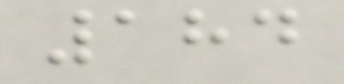184
